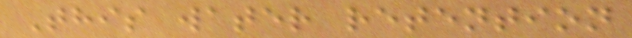This water retention
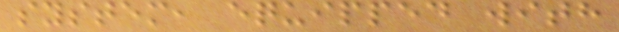system, equipped with
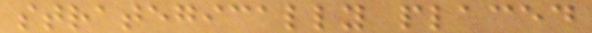strategically placed
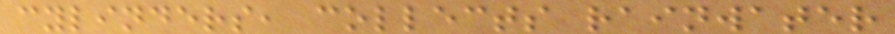cylinders, collects rainwater
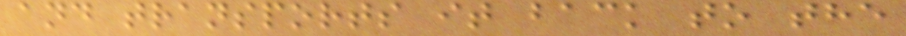and transports it back to the
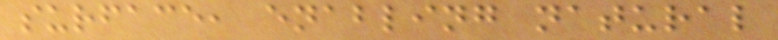surface, enabling natural
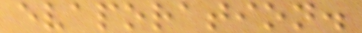evaporation.
